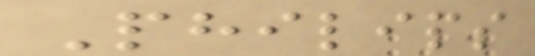Philips
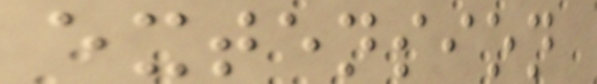extension
